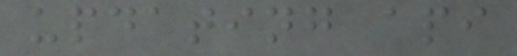updating api
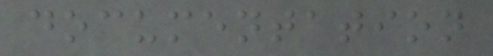documentation
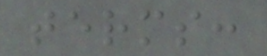terms:
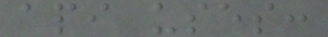api uses:
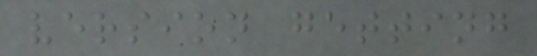version getting
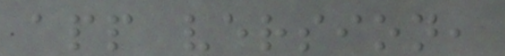app version,
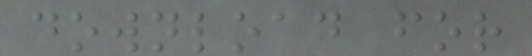download for
